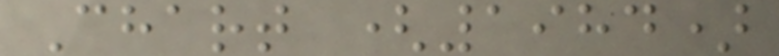Chart (1984)
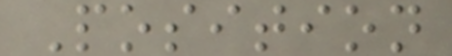Position
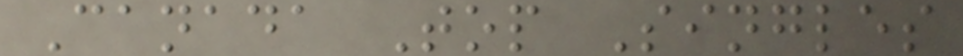Canada Top Singles
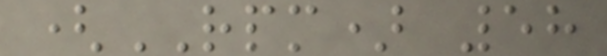(RPM) 58
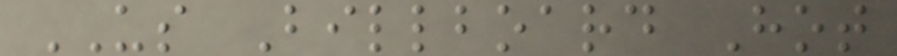US Billboard Hot
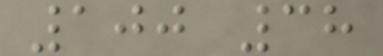100 38
